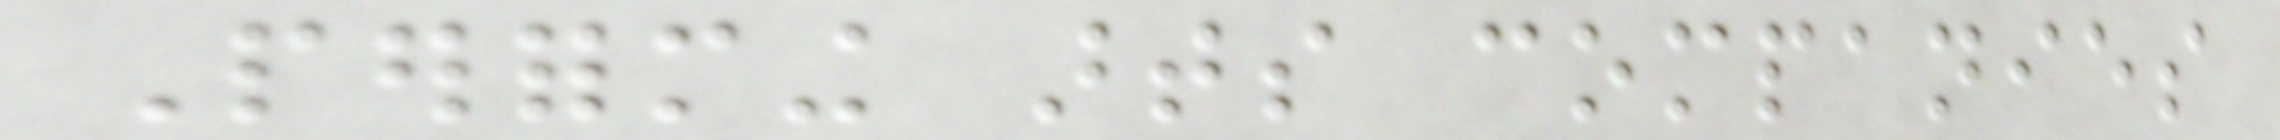Performing arts companies
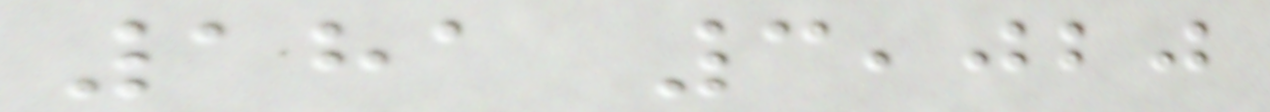181 3,020
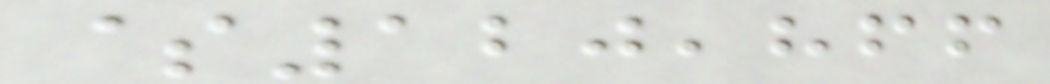$120,866
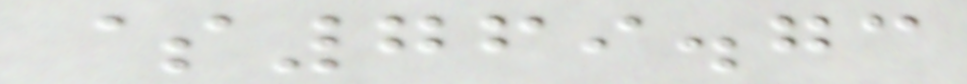$769.73
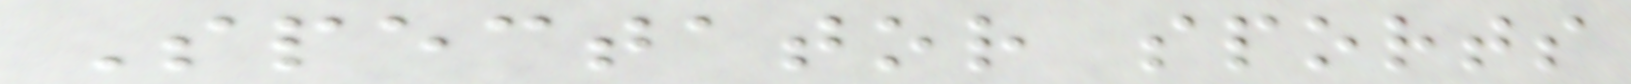Spectator sports
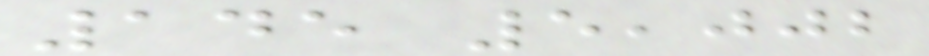145 5,002
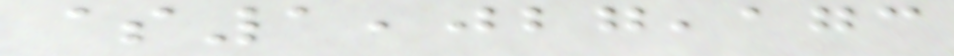$1,027,173
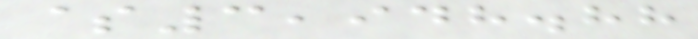$3,948.88
